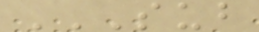SUB
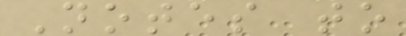Notes to
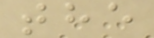the
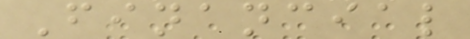Financial
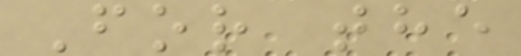For the
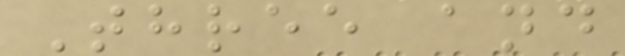Three and
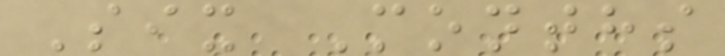Six Months
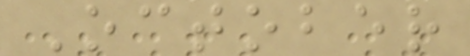October
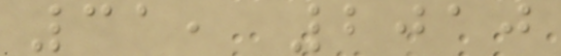31, 2010
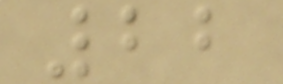22
